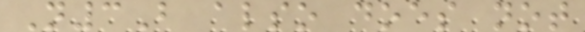N3B also does not
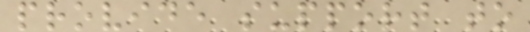provide support to
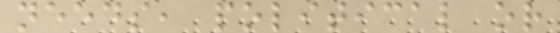needs, political or
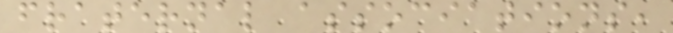fraternal associations,
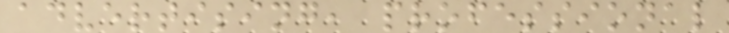advertising, professional
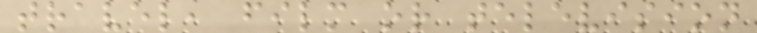travel, film or television
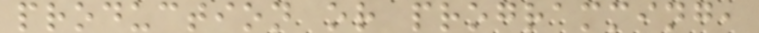production or programming,
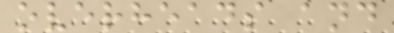overheads and
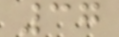37
